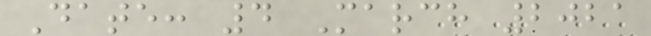Date: 4 March 2021
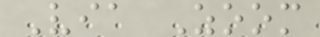Via Zoom
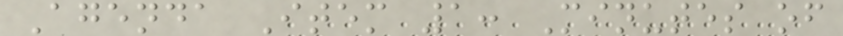Agenda Item 1: Minutes of
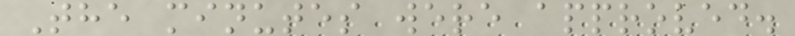The minutes were approved.
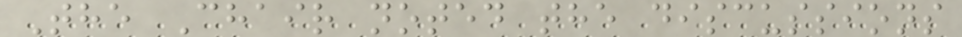The Chair noted the discussions
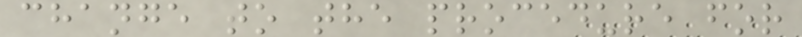change to the procedure for
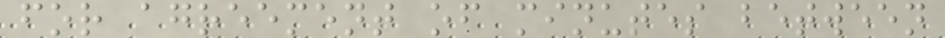for agreement of minutes between
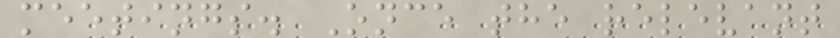meetings. Once the relevant
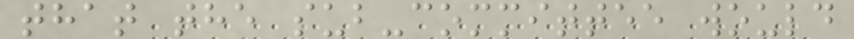that the sub-committee would
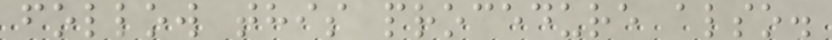follow this procedure also.
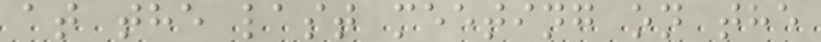at the last meeting on the
